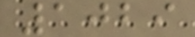1029
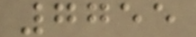7755
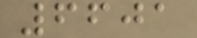6601
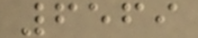6569
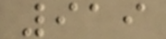919
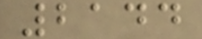2144
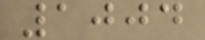1004
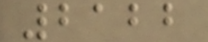2122
